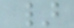}
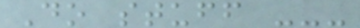Do stuff ---
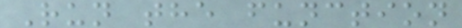Run the function
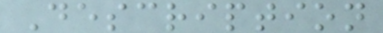Description
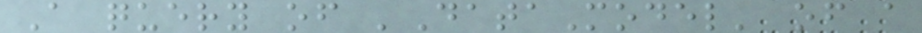A query of 'DataModel' of a
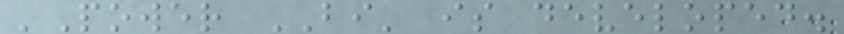'Power BI' is developed.
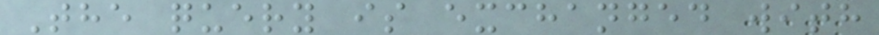The query is exchanged with
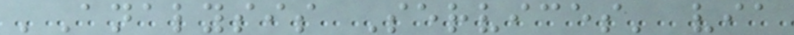'Analysis Services' via
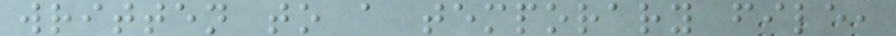written to a temporary file,
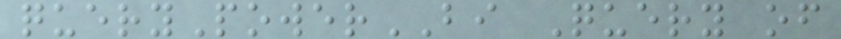queryPowerBI Query of
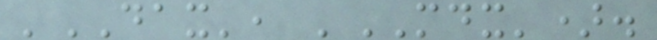'DAX', 'MDX').
